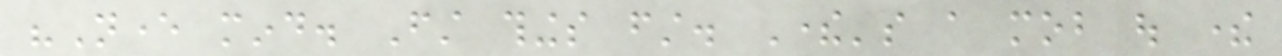"Never mind. First things first. There's a mob out there
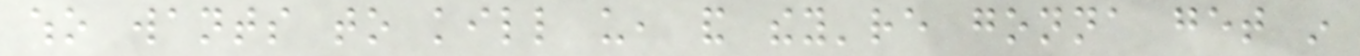who wants to kill us, and they're gonna get in
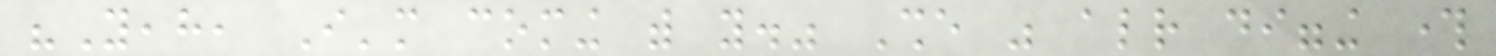"Yeah, I'm coming with you." She was already digging through
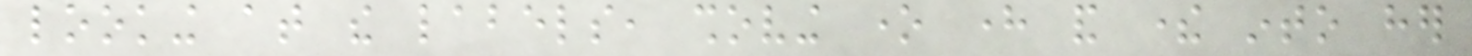looking at the labels, shoving one here and there into her
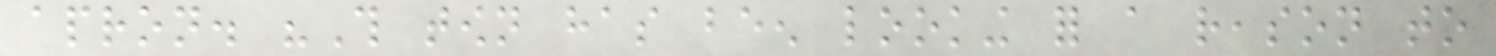apron. "This town has been looking for a reason to
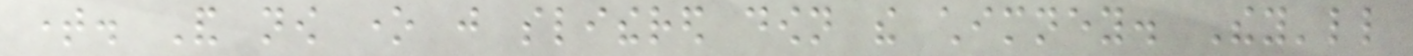time. And now one just slithered down the chimney. They'll
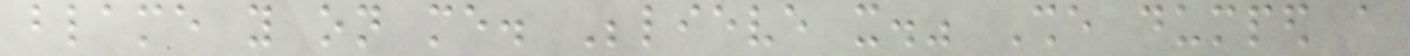blame you on me. Believe it." She dumped a
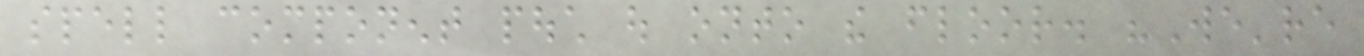spell component pouch out onto the floor. "We're
